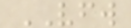VFW
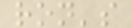ron's
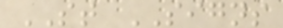ST SIGNS
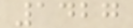1427
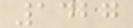1427
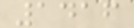1416
